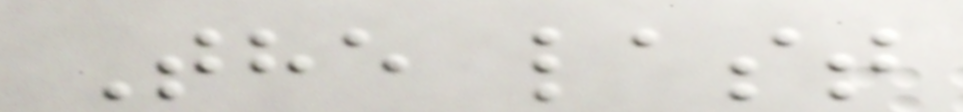The last
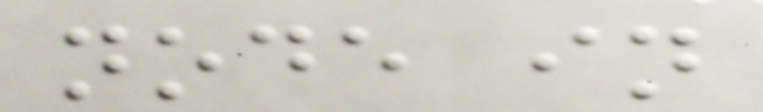node in
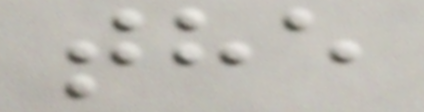the
